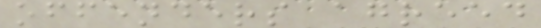offenders agreed
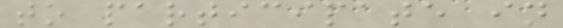to participate in
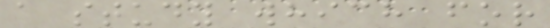a study which for
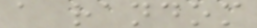a random
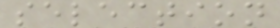selection
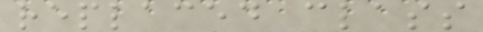replaced class
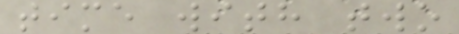time with two
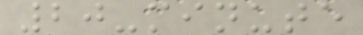20-minute
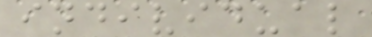individual
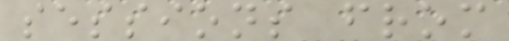sessions from
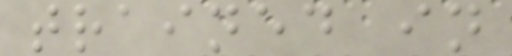trained in
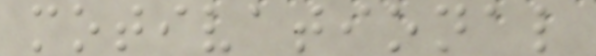motivational
